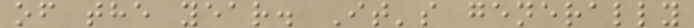of the year. It's generally
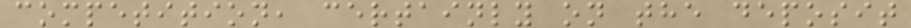competition, certainly on the deposit
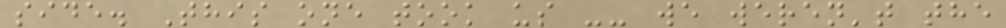side. This one took us -- we weren't the
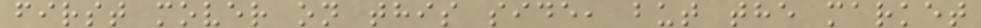first mover on this side, but the market
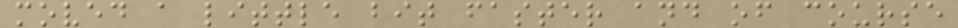moved a little bit faster and of course
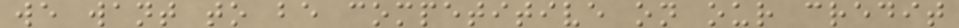we want to be competitive on our credit
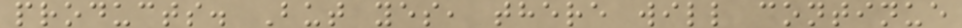products. But yes, there will continue
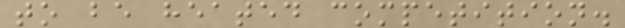to be heated competition.
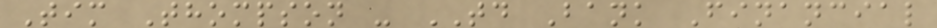Tim Thompson - TD Bank Financial
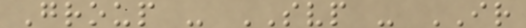Group - SVP - IR
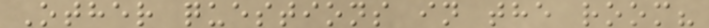Other questions in the room?
